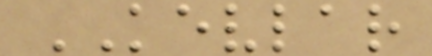KEVLAR
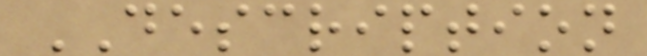DESCRIPTION
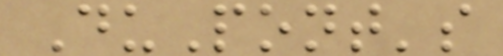DuPont's
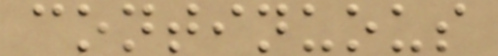continuous
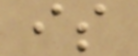is
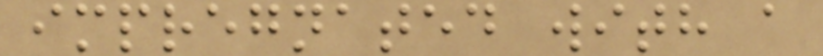impregnated with a
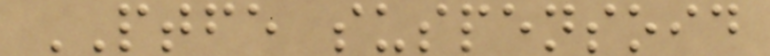PTFE suspensoid
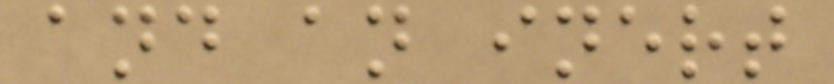and an inert
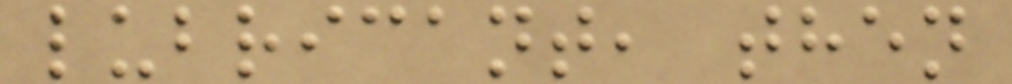lubricant, then
